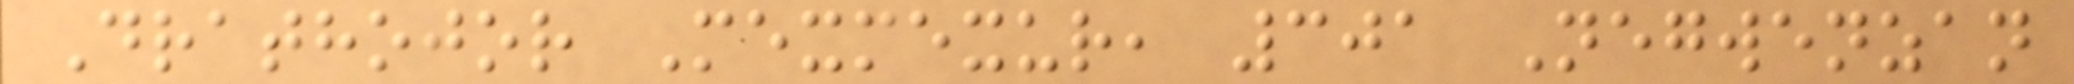Drathojor Mexmexur, 301 Negwenzan
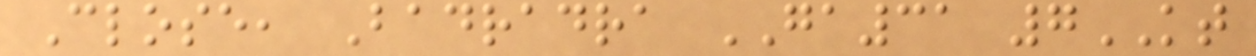Close, Badradra GA31 7KT
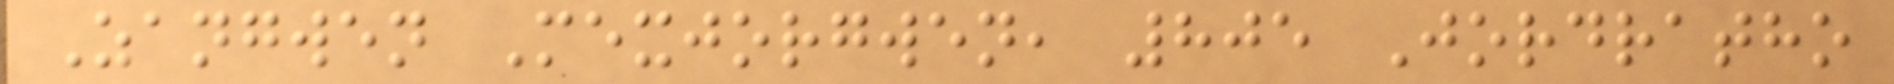Zangwen Mexjorgwen, 805 Jordratho
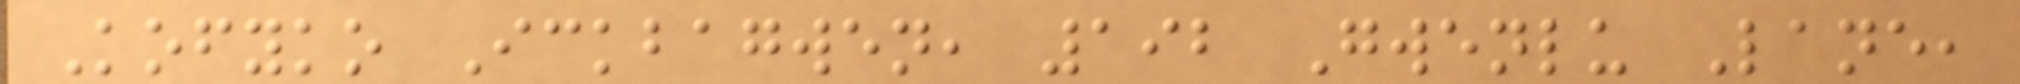Kofyko Ickbagwen, 192 Gwenlu Lane,
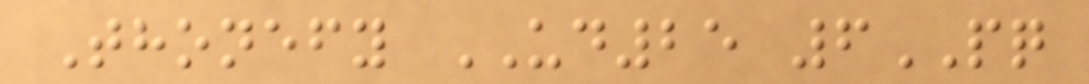Thonefy UD25 6PQ
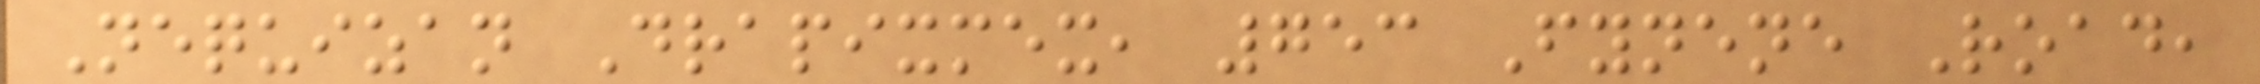Nequizan Drapixmex, 753 Fynene Road,
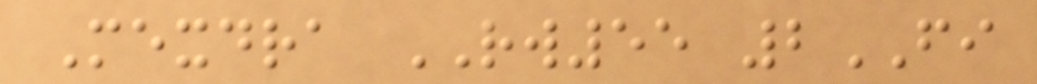Mexdra RW55 2FI
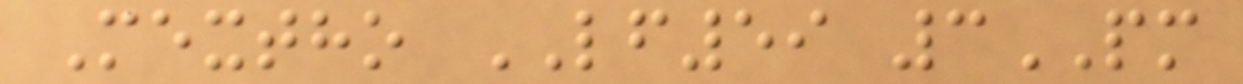Mextho LF59 3PM
